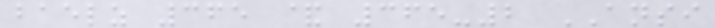baelz 365 & 365-2 ANSI
